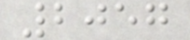2057
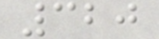320
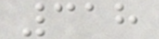318
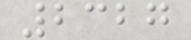2327
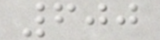600
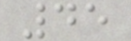45
